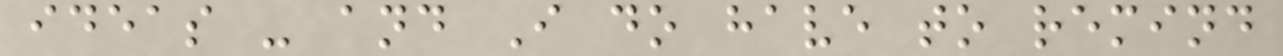ideas - and I do have to remind
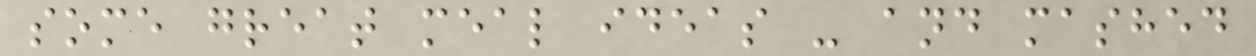some great meal ideas - and mashed
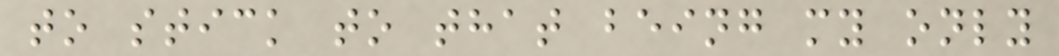to stick to that being my only
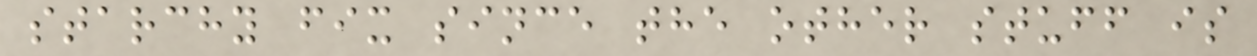starchy fix since the other stuff is
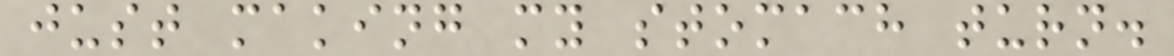just making my stomach turn.
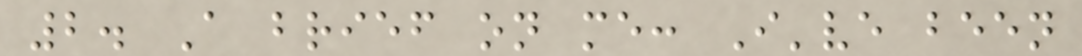2. A brief on me: I've been
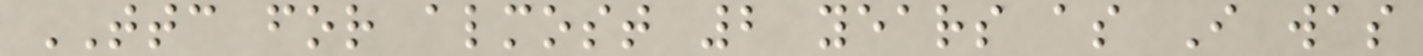TTC for almost 2 years as I was
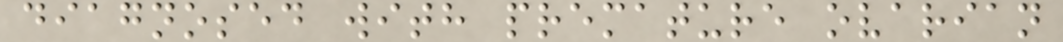diagnosed with premature ovarian
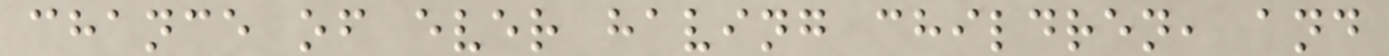chance of ever having children, and
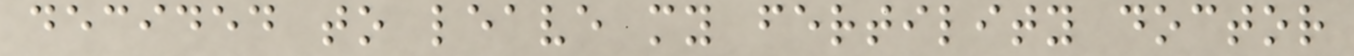decided to leave my fertility doctor
